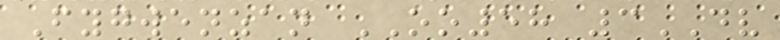Fygwenzan OO58 3DV
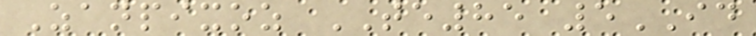Zanpixoz TE85 5ID
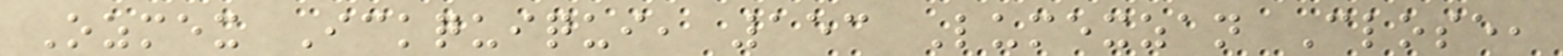Ozmex Ickquiqui, 153 Lumexzan Close,
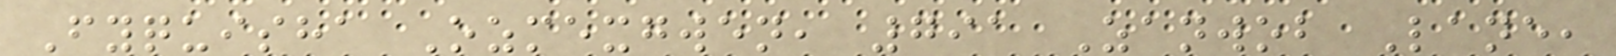Fyquisha Ozmexgwen, 791 Zanwob Lane,
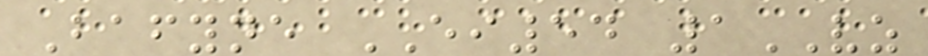Bafyne EI54 1VZ
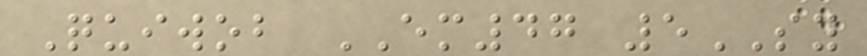Quiwob EM47 5SY
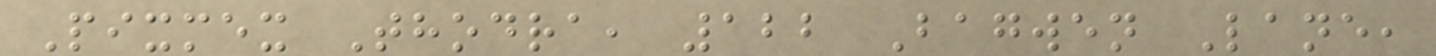Pixmex Thodra, 122 Bagwen Lane,
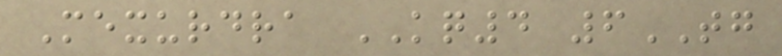Mexurdra KQ4 6TG
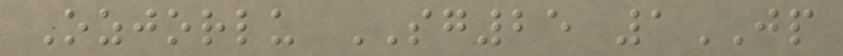Ozjorlu SG25 1JP
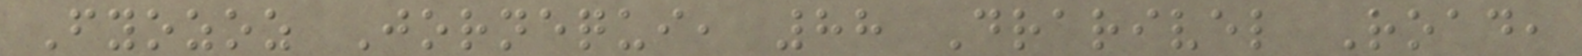Fyozoz Jornequi, 88 Drarivel Road,
